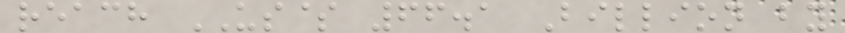reach US$ 66.1 Billion by
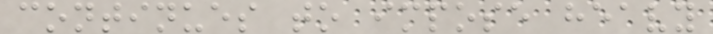continues to impose heavy
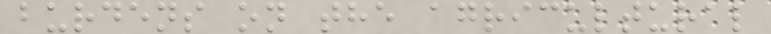burdens on the agricultural
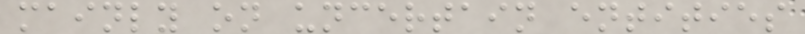mainly on uncertain entities
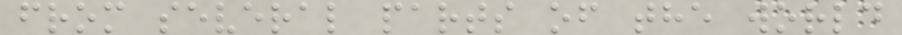from several parts of the world
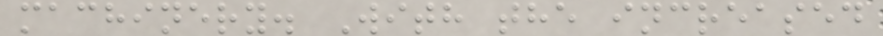machinery. With the increased
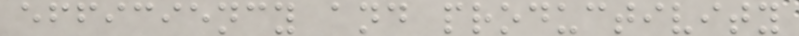efficiency and productivity
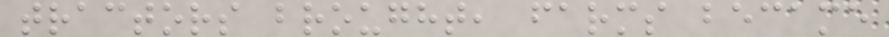tractors brought, farms became
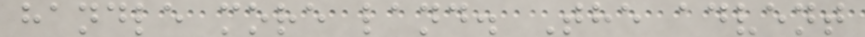handle more land. The advent
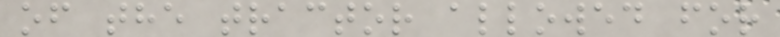of the tractor allowed for
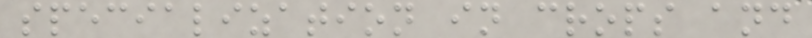specialization in crops and
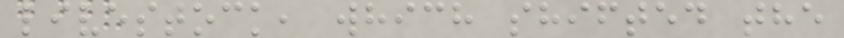livestock, which shifted the
